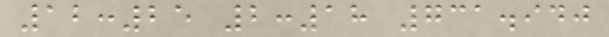12:25 2:18 731.940
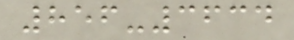856-3634
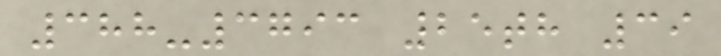388-3793 25th 39
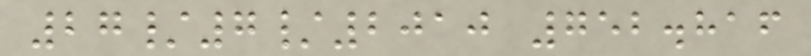27/7/2010 752.816
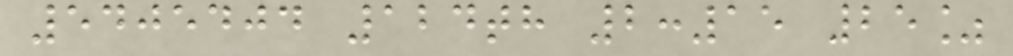5405404 124th 2:15 25%
